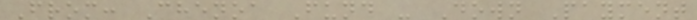From: Chenoa Fund - Down Payment
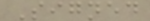Signed
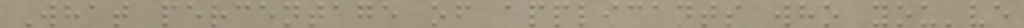What percentage of applicants who you've
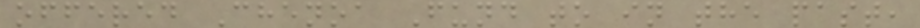offered Chenoa Fund to in the past,
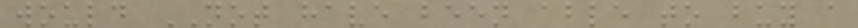would NOT have been able to buy a
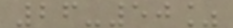26-50%
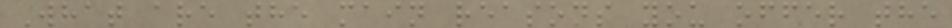What are the main reasons you offer the
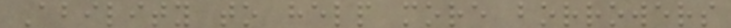Ability to help more borrowers
